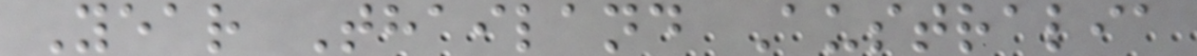Year Thailand Australia
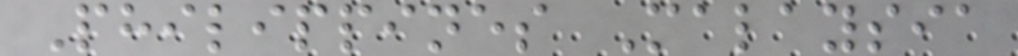Philippines Malaysia
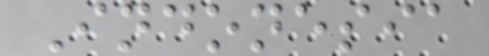Indonesia
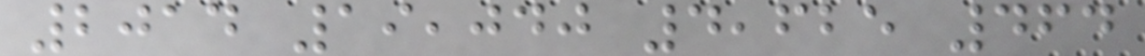2014 19,040 4,625 464
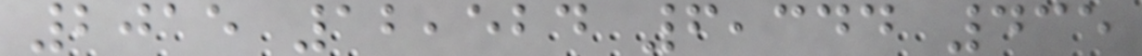2015 12,524 6,344 435
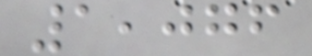1,076
